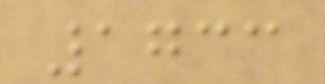1733
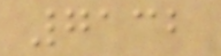7132
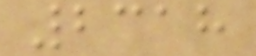2318
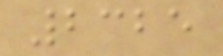2325
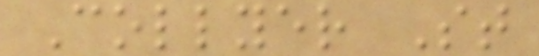Collyer St
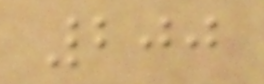200
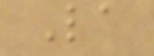La
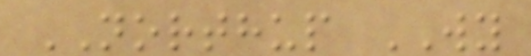NORTHUP WY
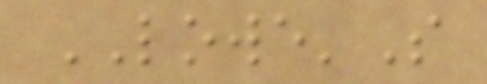LOWE'S
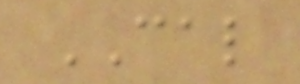CAL
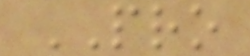PRO
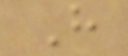H
